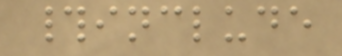#include
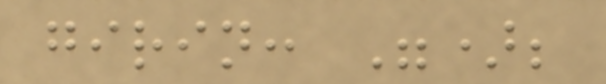girin: ");
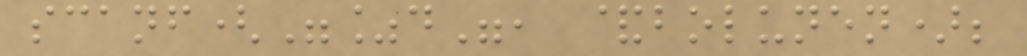scanf("%d", &bolunen);
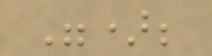");
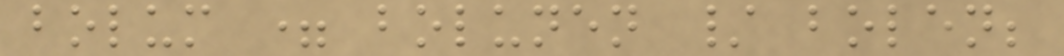bolum = bolunen / bolen;
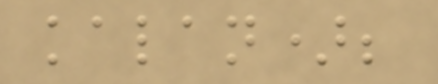kalan);
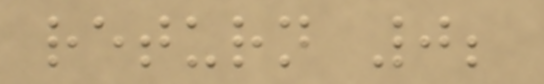return 0;
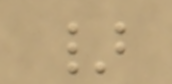}
